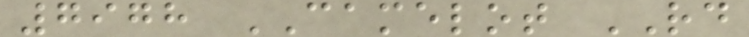7978 CAMELOT RD
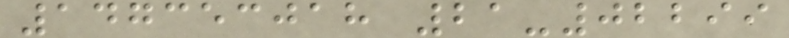147353018 21-02299
